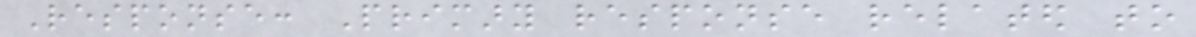Response: Primary response related to
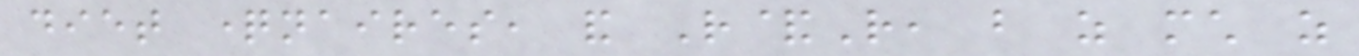diet questionnaires, and R&R, but as much as
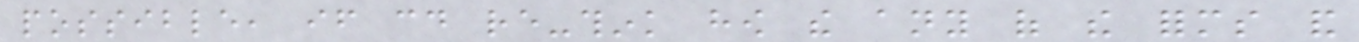possible, if could re-think how the any of the forms and
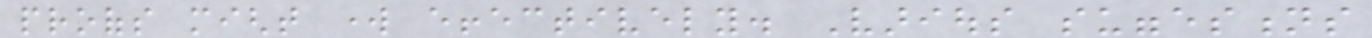proofs might work effectively. Various suggestions
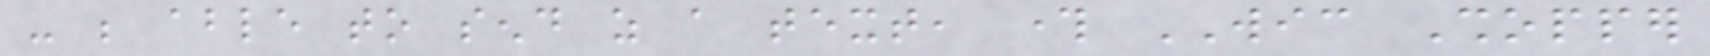- be able to send as a text, through WIC Shopper
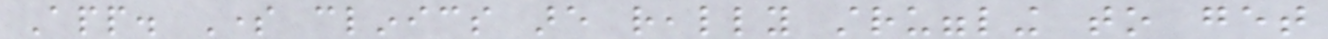App. Some clinics are really struggling to get
